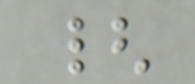{
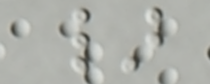}
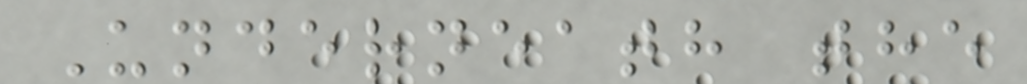Underneath the
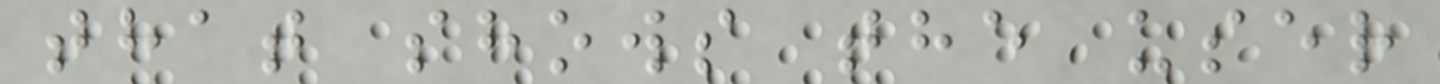that shows the user
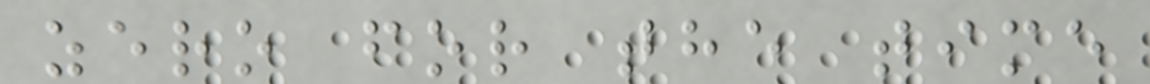zero for the time
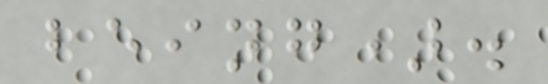being).
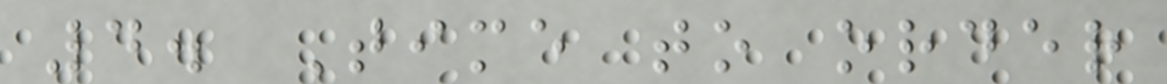4. Time to order
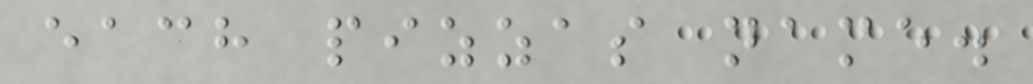each pizzas name.
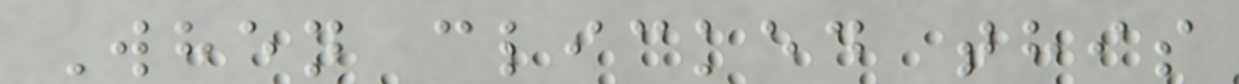When clicked this
